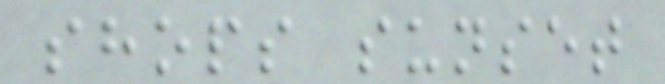shops sunset
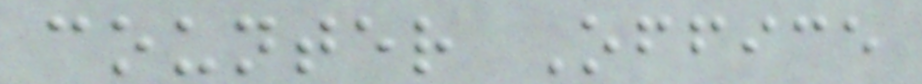counter Office
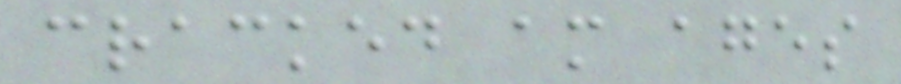cracked am ages
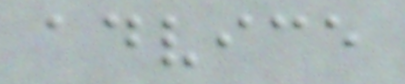advice
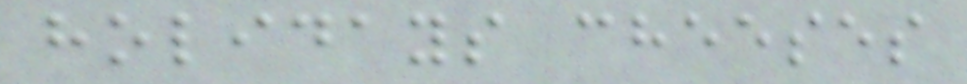holidays cheeses
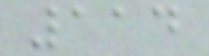114
